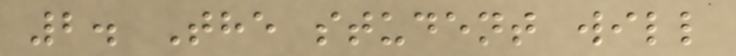2. The student will
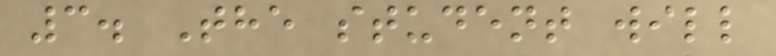3. The student will
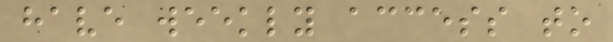have weekly access to
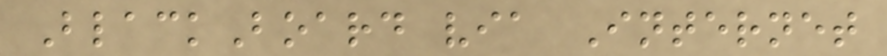BlackBoard via Internet
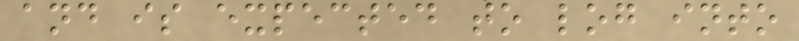and is expected to log into
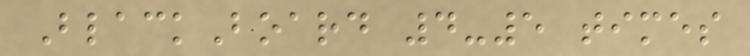BlackBoard 4-5 times
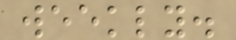weekly.
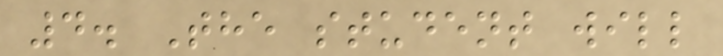4. The student will
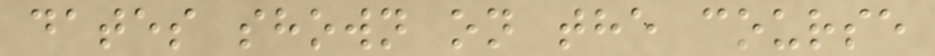dates shown on the course
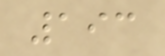193
